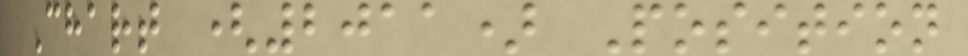Chart (2011) Position
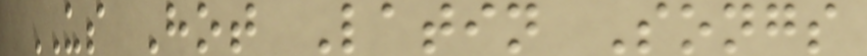US Hot Latin Songs
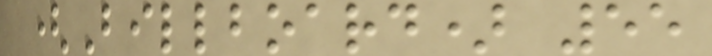(Billboard) 55
